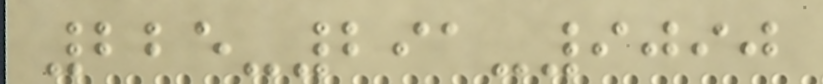225-291-9090
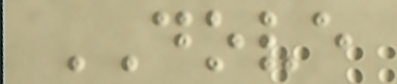DOVE
